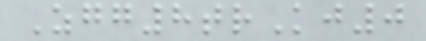Zgg8trKj0
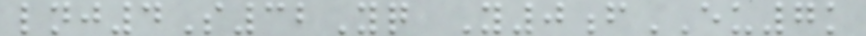lnj4S32Yq Y0fEU7k
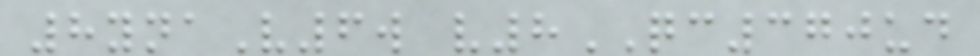8ynaV6w v8QC370ud
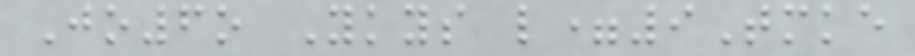Jo6o Ykys l=9Tmke
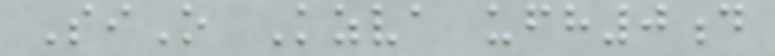SiO Kzva ufh0d
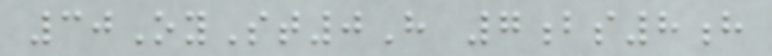30OySt0H 7bs8h
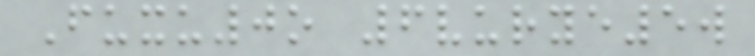Fuxu0o 6vurye5w
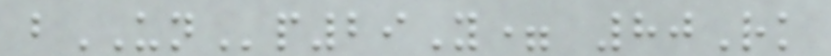bUNp29Y= 80Rk
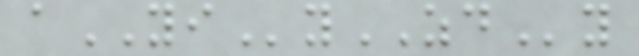aYIyZDy
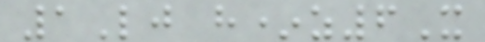1Lj h*z6X
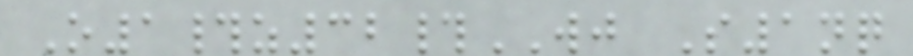O1#z32#WJ S1nq
